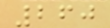260
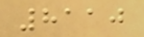8110
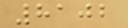8102
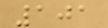101
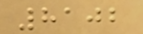8102
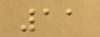11
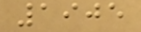1905
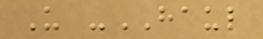U -HAUL
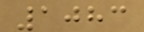1083
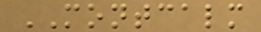MONTCALM
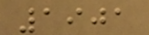1901
